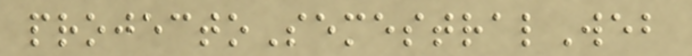projectoSemestralWeb
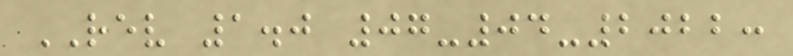REV 1.0 07-04-2022:
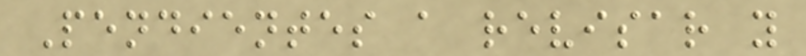Pendientes a revisar y
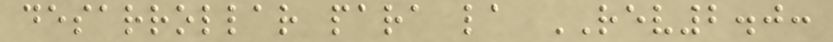desarrollar para la REV2.0:
